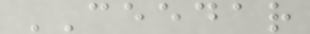CEEDAR
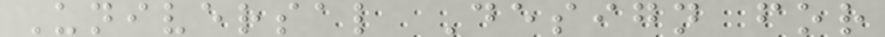Universal Design for
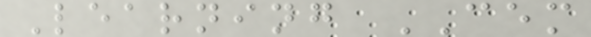Learning CEM
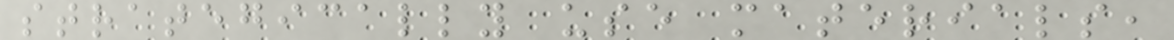strategically use materials,
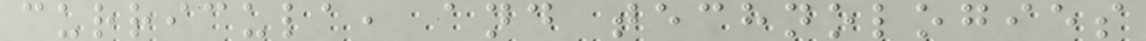curricula, and technologies
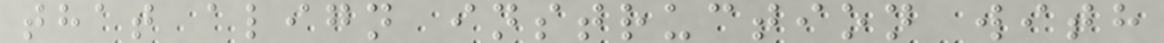that align instruction with
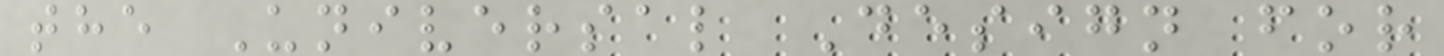the Universal Design for
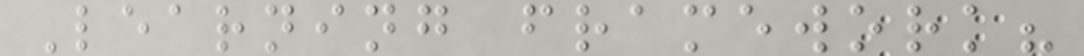Learning framework?
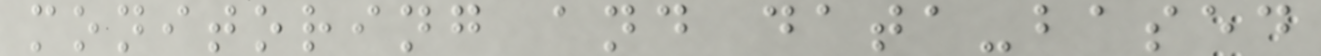monitoring and data-based
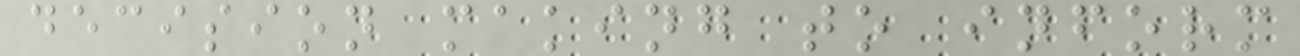decision making to inform
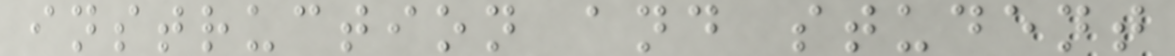instruction and student
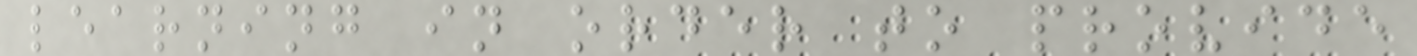learning in order to provide
